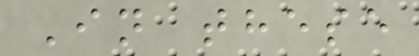In these
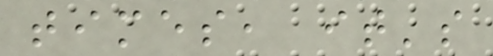times, it's
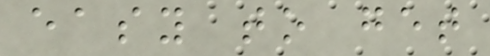easy to get
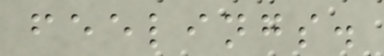feelings.
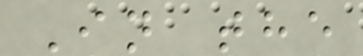In the
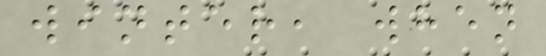winter, when
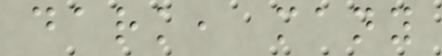dark, many
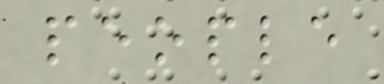people
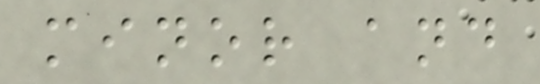minor and
